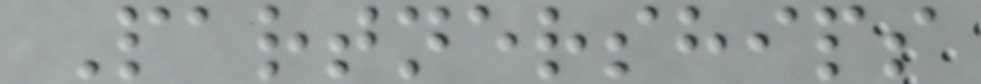Partnerships
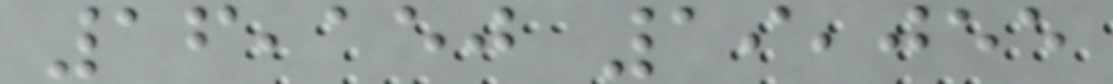16,150 19,055
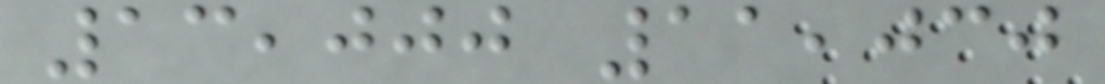13,000 11,030
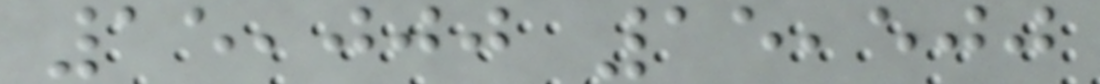15,000 15,500
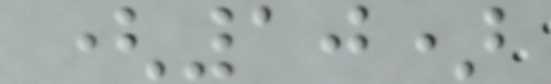(10)
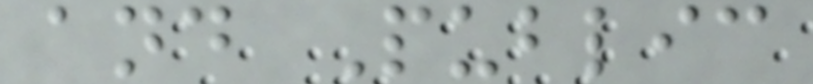and Public
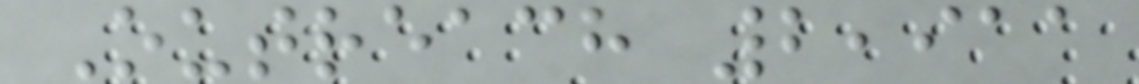Outreach 2,911
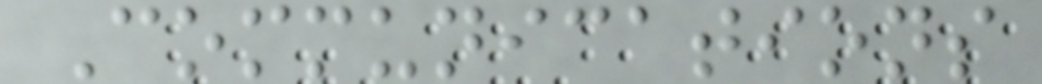Communications
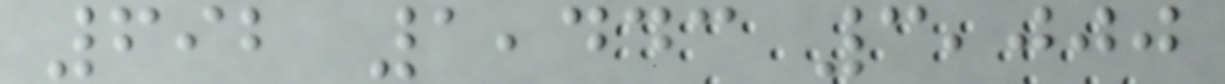692 1,443 3,000
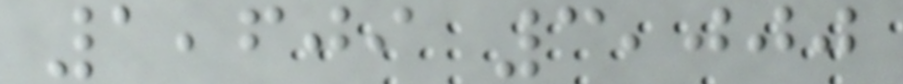1,609 3,000
